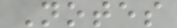Notes
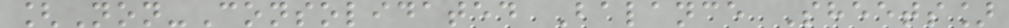[Non-Consolidated Balance Sheets]
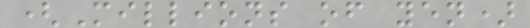(Millions of yen)
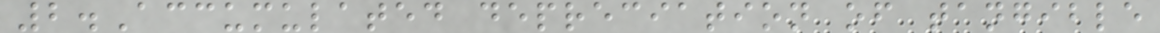2.Accumulated depreciation of tangible
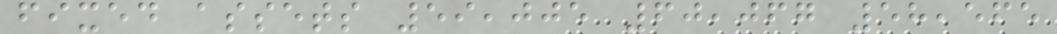fixed assets 59,005 60,067 58,565
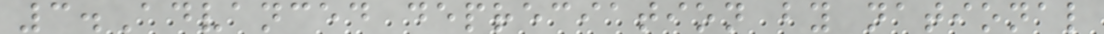3.Advanced depreciation by national
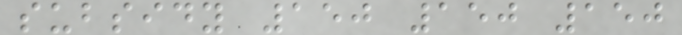subsidy 150 150 150
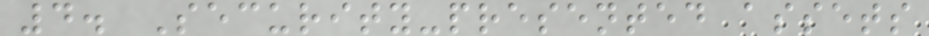4. Security-presented assets
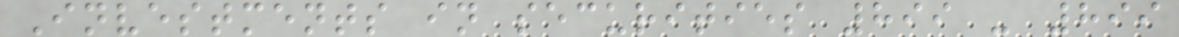Investments in securities 899 - 899
